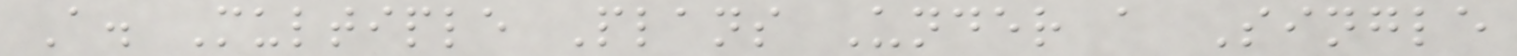A. Multiple Plans Under a Single
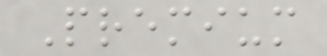Premium
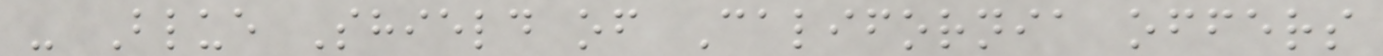- Blue Shield of California offers
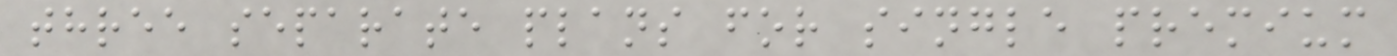three separate plans for single premium
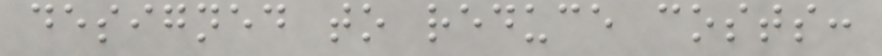designed to reduce costs:
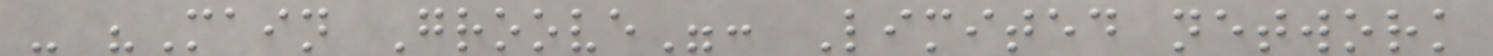- "Main Groove": Limited network
